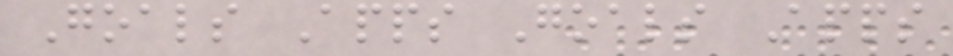Goals Apps Goals Apps
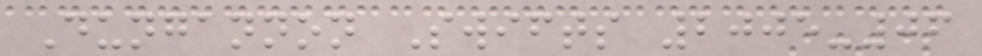Dungannon Swifts 2005-06
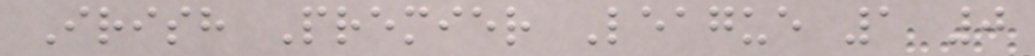Irish Premier League 1 0
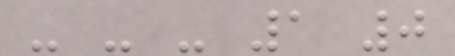- - - 1 0
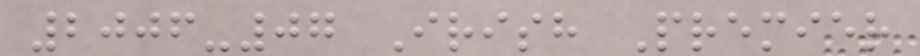2006-07 Irish Premier
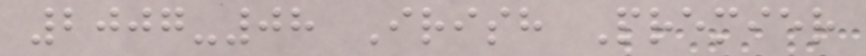2007-08 Irish Premier
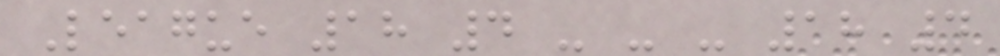League 18 4 - - - 18 4
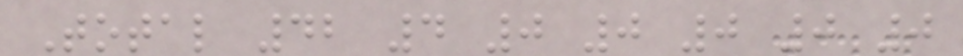Total 42 4 0 0 0 0 0
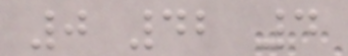0 42 4
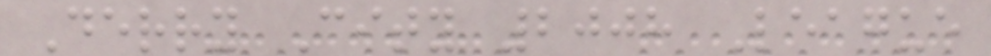Derry City 2008 League
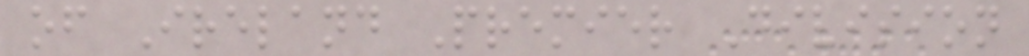of Ireland Premier Division
